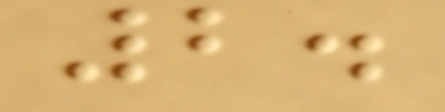2.
